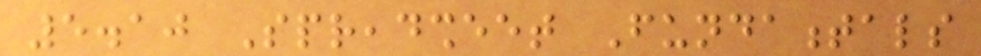5.10 Spreadsheet Fundamentals
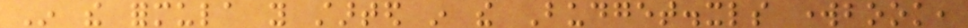In the formula you started in the Budget.xls workbook,
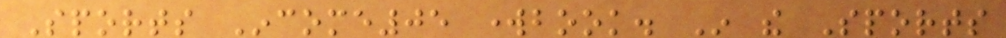Sports Income05 workbook. In the Sports
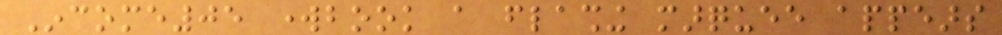Income05 workbook a flashing marquee appears
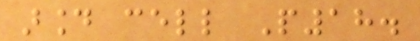around cell P18.
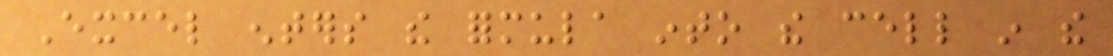Excel enters the formula into the cell in the
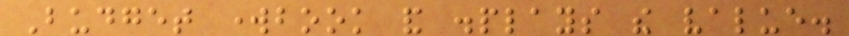Budget workbook and displays the value.
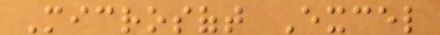Microsoft Excel
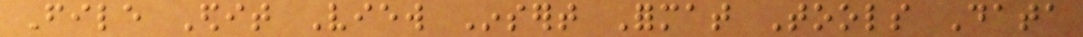File Edit View Insert Format Tools Data
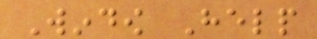Window Help
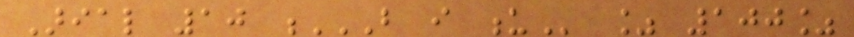Arial 10 B I U % 100%
